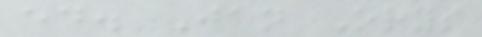ed. Jan Orys
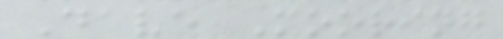Dave Mooring
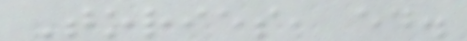Tories, ed.
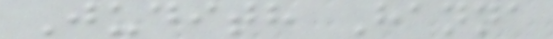Judith Hanna
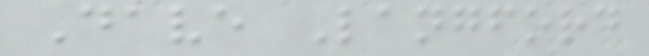Dave Langford
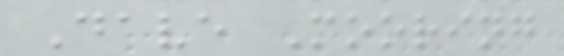Dave Mooring
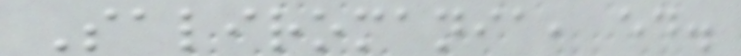Saliromania, ed.
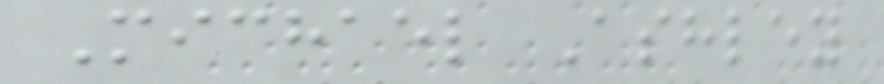Michael Ashley
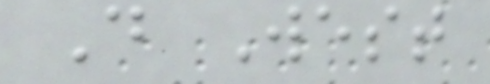D West
